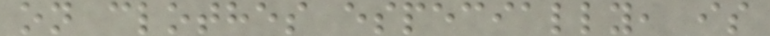on clothes especially, is
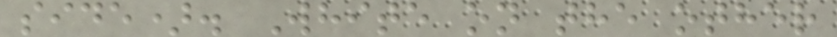side). White on the other
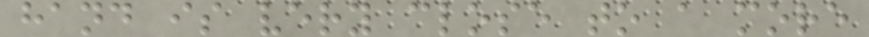hand is very close to a more
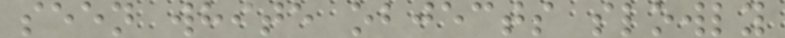seen white objects slowly
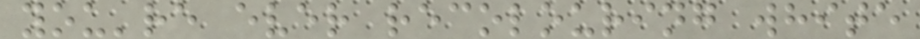you're ever recolouring white
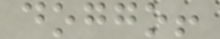doggo!
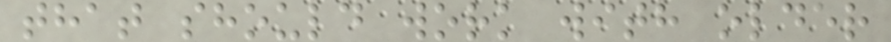that should work with older
